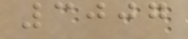3007
